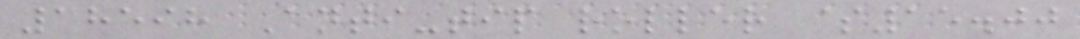18598 Anti-tip roller $15.00
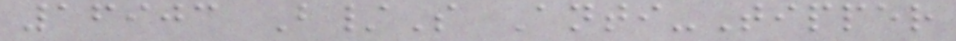16903 B/S Anti-Tipper
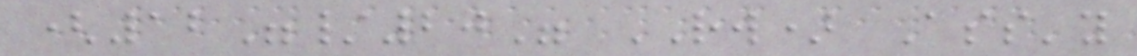(12"/20" RW) Ass'y
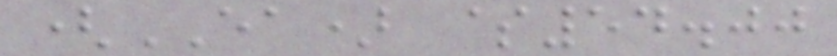(EA) $54.00
